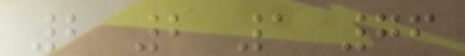2 2 1 76
